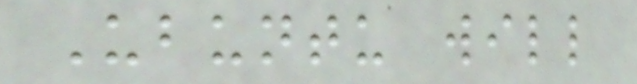Ubuntu will
